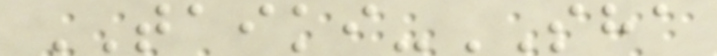TAIKI-SHA
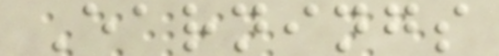Earnings
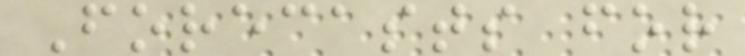Forecasts for
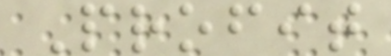Profit
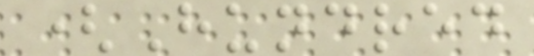(Hundred
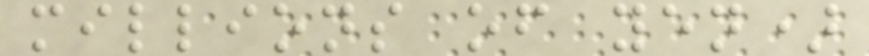millions of yen)
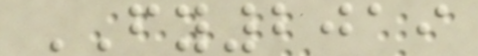FY2019
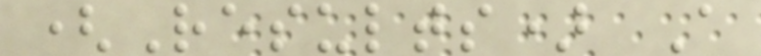(Results) A
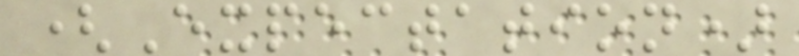(Expectation)
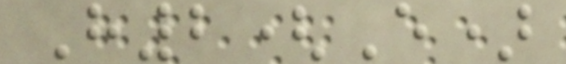H2(E)
